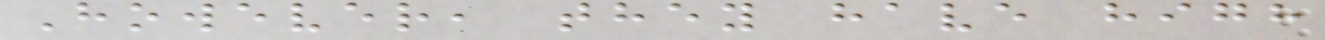However, they have high
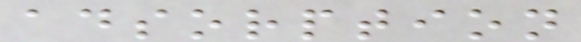adsorption
